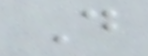D
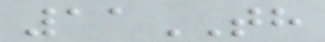11TH
